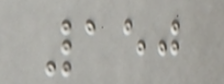150
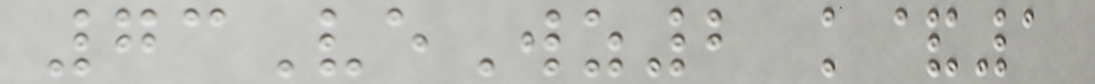73VeWz2 k&1
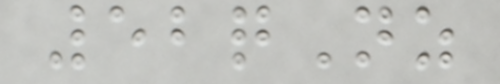52qNz
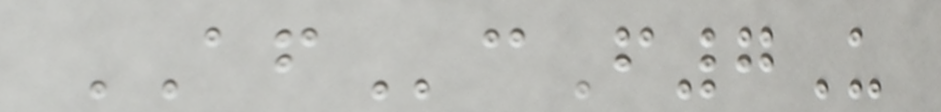AFcF7U
